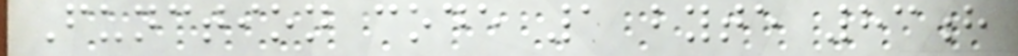Function code 1 byte 83h
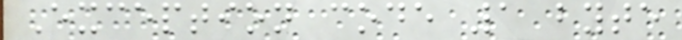Exception code 1 byte
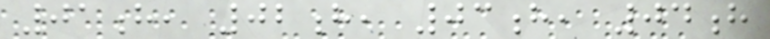01h, 02h, 03h, 04h
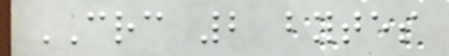CRC 2 bytes
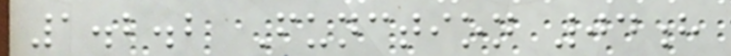1.2.2 Function 04h
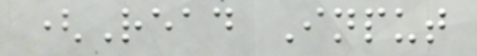(Read Input
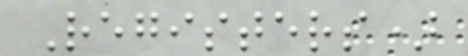Registers)
